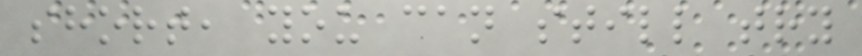short, you can still try
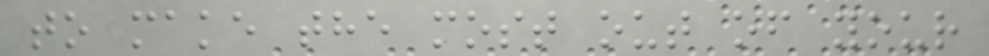to make the most out of your
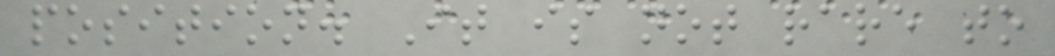position. It is not rare to
